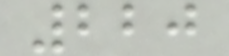220
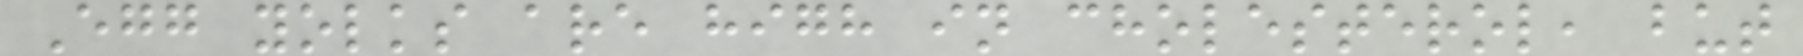Egg yolks are high in cholesterol, but
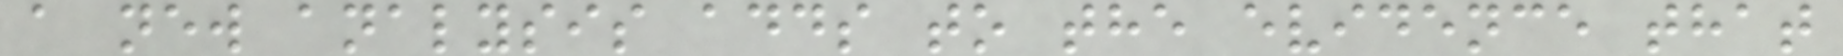a new analysis adds to the evidence that
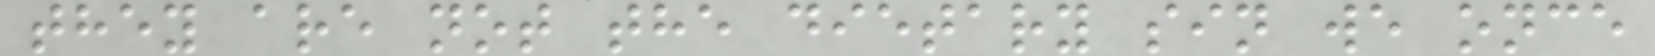they are not the dietary sin we once
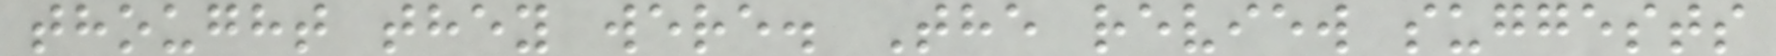thought they were. The review suggests
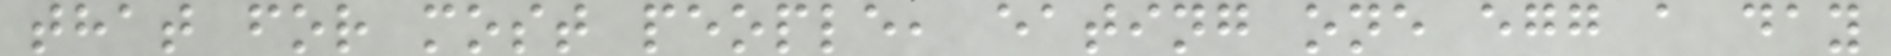that for most people, eating one egg a day
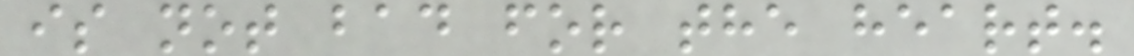is not bad for the heart.
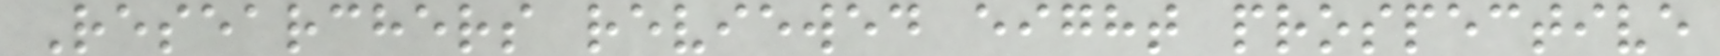Researchers reviewed eight prospective
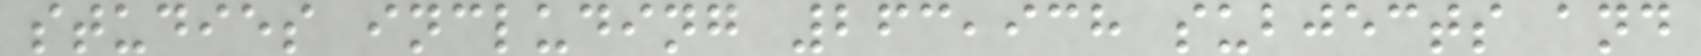studies including 263,938 subjects and
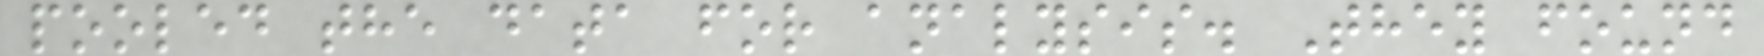pooled the data for analysis. They found
